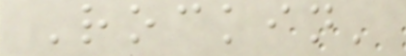Rockin'
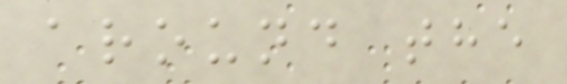around the
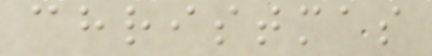christmas
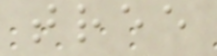tree
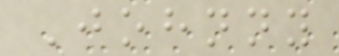Johnny
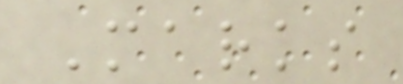Marks
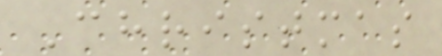Christmas
